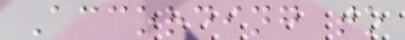According to
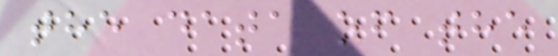the data of the
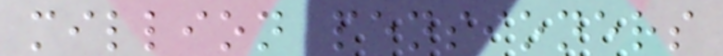million pensioners
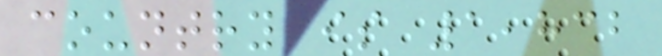country is 1,832
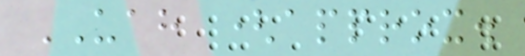UAH (approx.
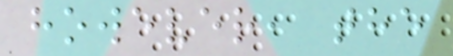however, the
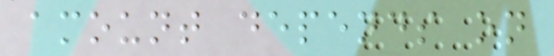amount depends on
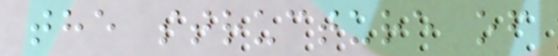the structure of
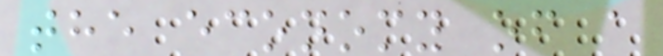the economy of a
